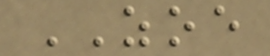ZOE
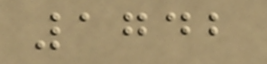1742
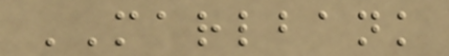MARLBANK
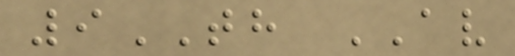9TH AV
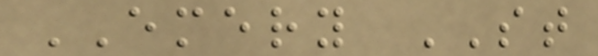EMERY ST
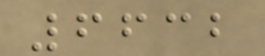6632
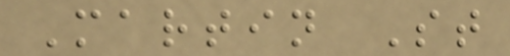Martin St
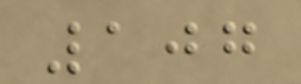107
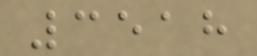3518
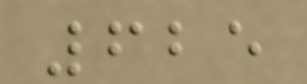625
